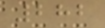282
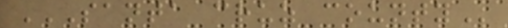SANTA CRUZ COUNTY
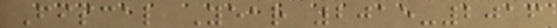Fiscal Year 2015-2016
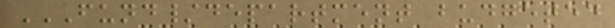FUND/DEPARTMENT BUDGETED
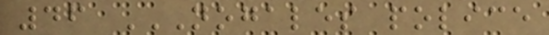46 NOGALES POLICE
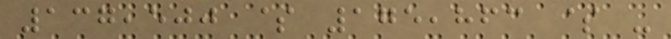137,500 $ 175,863 $ -
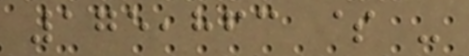175,863 $ -
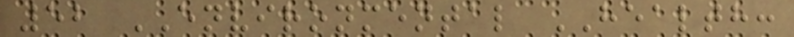52 ENVIRONMENTAL HEALTH:
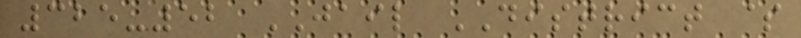325-52 JAIL DISTRICT $
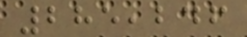285,246
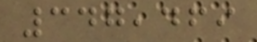347,469
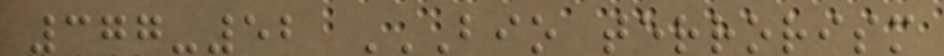377-52 BIO TERRORISM
